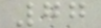77
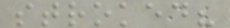stroked?
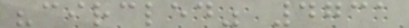"circled" 4731
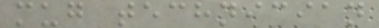mug technician
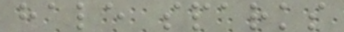hale sparks
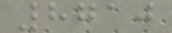8710
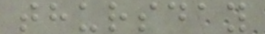thursday
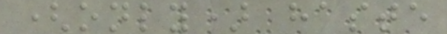(only) haste
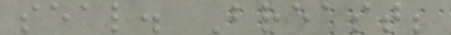seal. Breast;
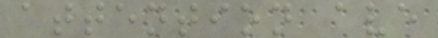attention ave
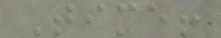Time!
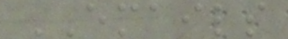EMAILS
